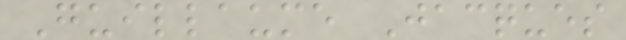Guillaume Jacques
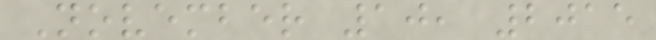November 10, 2015
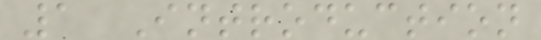1 Introduction
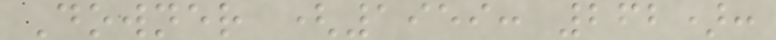Downer (1959: 262):
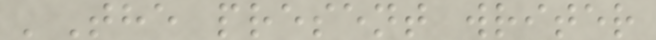'The present writer
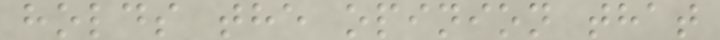holds the opinion that
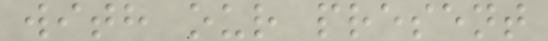with our present
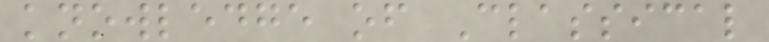knowledge of Classical
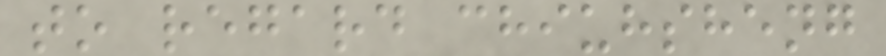to regard chiuhsheng
